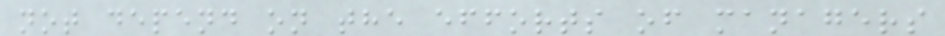not depend on the efforts of managers
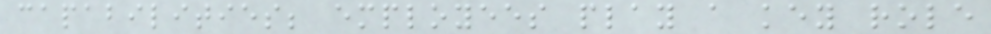capabilities; employees play a key role
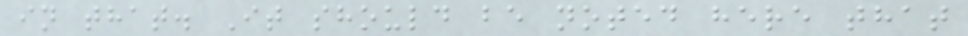in that. It should be noted here that
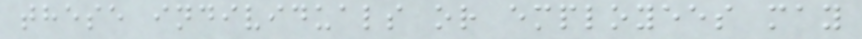these individuals or employees may
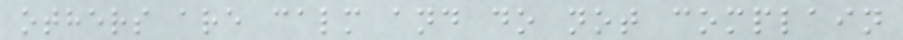others are calm and do not complain
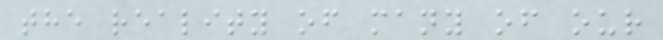the reality of many of our
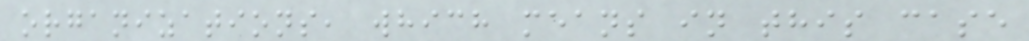organizations, which means in this case
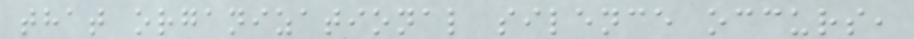that organizational silence occurs,
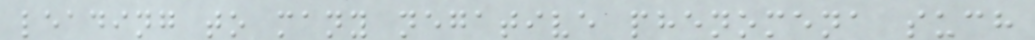leading to many negative phenomena such
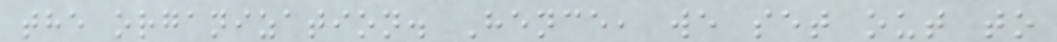the organization. Hence, we set out to
